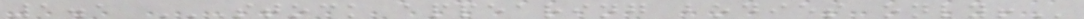1.1 STOCK APPEARING BODIES ONLY!
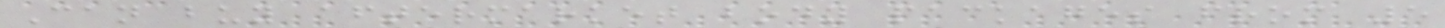Can buy aftermarket body packages from 5
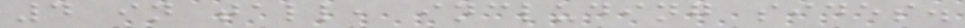4 in tall, including sides.
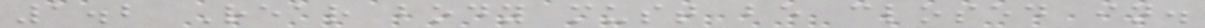1.2 Rear body must be closed in.
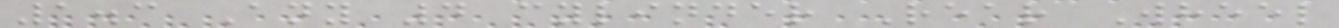1.3 Any 4 cylinder Rear Wheel
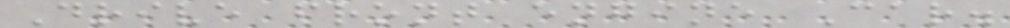Drive front engine Car.
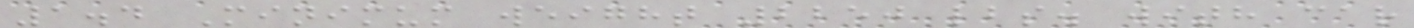1.4 Minimum weight 2250 lbs. with car
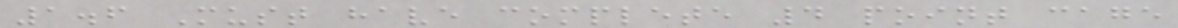1.6 Must have complete 4 point cage
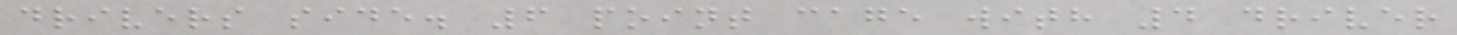drivers side. 6 point cage with 4 driver
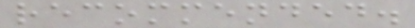recommended.
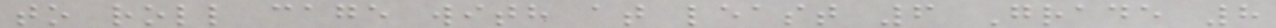to roll cage with at least 6 Grade 8
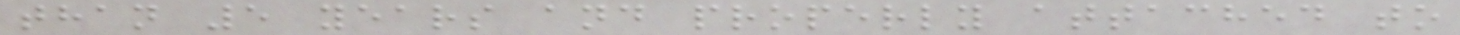than 5 years and properly attached to
